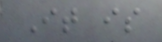It is
